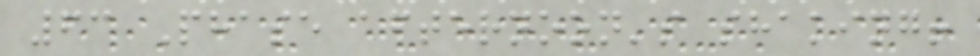63 Phase afternoon's shaking!
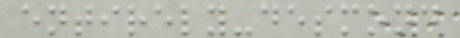entirely-desmond
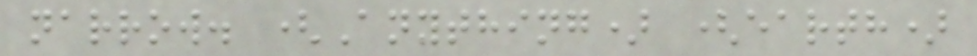narrow. (Anything) (earth)
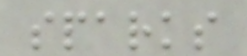sparks
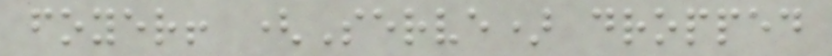foyer! (Serve) dropped
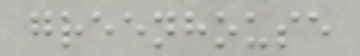greenhouse
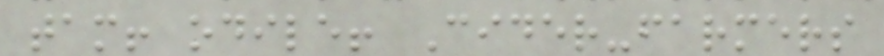tam! odile! Cider-farmers
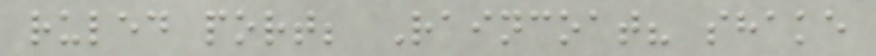ruled port; Raincoat? shake
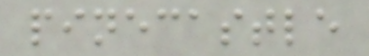pinecastle
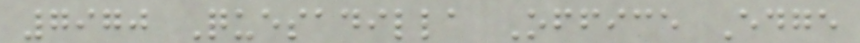7970 Quesadilla Office Edge
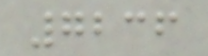7236
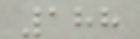188
